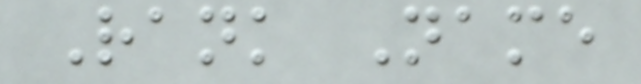Rank Name
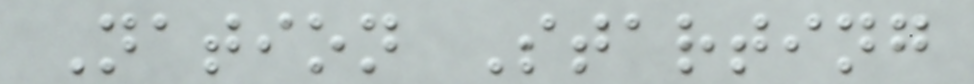Nation Starting
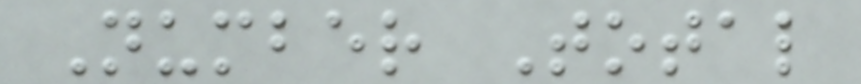Number Total
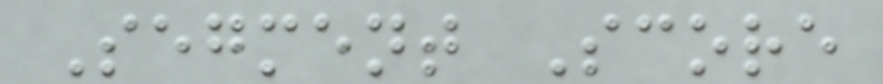Segment Score
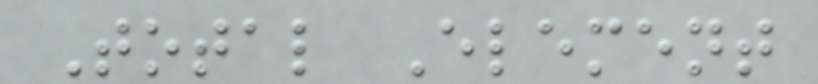Total Element
